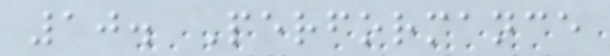10. Performance
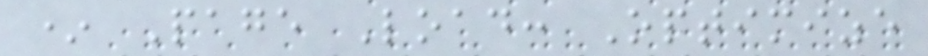* Page Load: Optimize
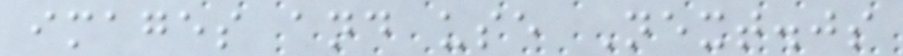images and use Next.js
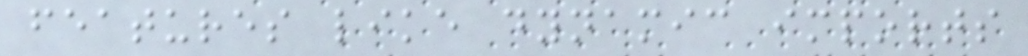features like dynamic imports
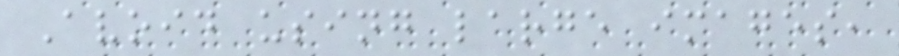Avoid using large images,
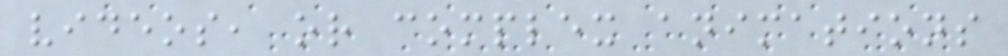videos, or complex animations
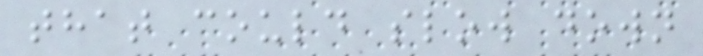that could slow down
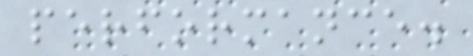performance.
